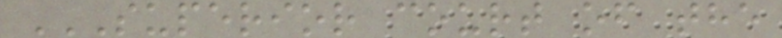SUPERIOR COURT OF THE
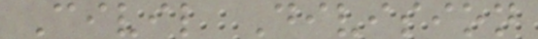Civil Division
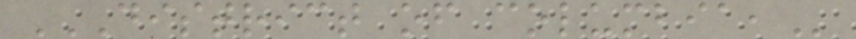DISTRICT OF COLUMBIA,
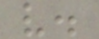v.
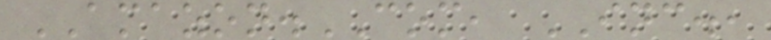AMAZON.COM, INC.,
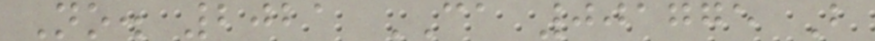No. 2021 CA 001775 B
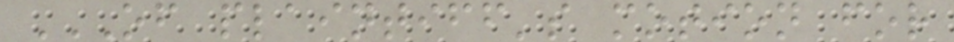OF PLAINTIFF'S MOTION FOR
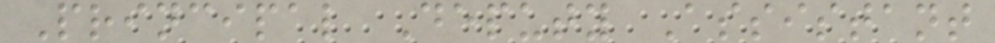Principal Deputy Assistant
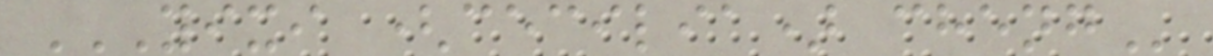YIXI (CECILIA) CHENG
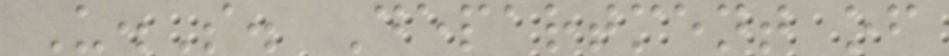U.S. Department of
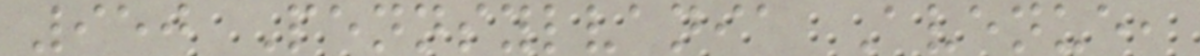950 Pennsylvania Avenue,
